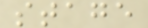stage
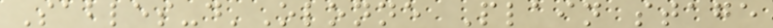Sables-d'Olonne Plain stage
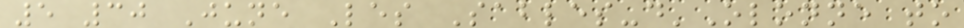5 30 June Les Sables-d'Olonne to
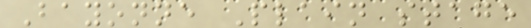Bayonne Plain stage
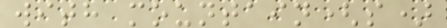with mountain(s)
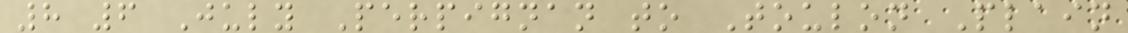8 6 July Perpignan to Toulon Plain
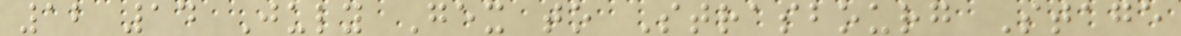12 14 July Gex to Strasbourg Stage
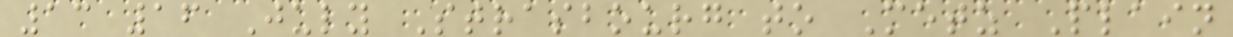13 16 July Strasbourg to Metz Plain
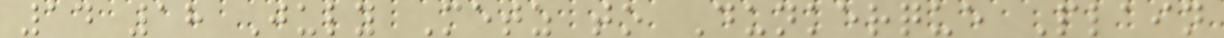14 18 July Metz to Dunkerque Plain
